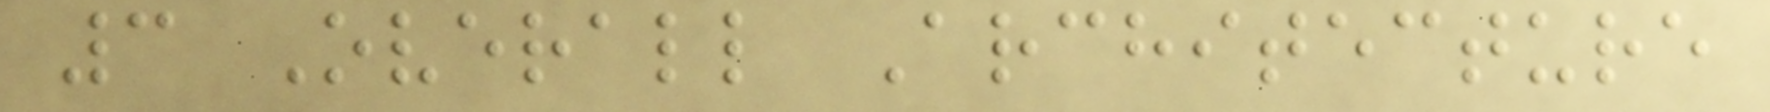3 Overall Architecture
